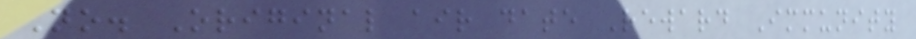No. Original air date Reward Immunity
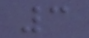3
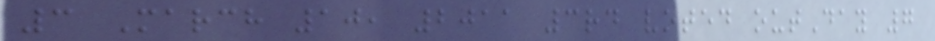3 March 10, 2011 3rd voted outDay 7
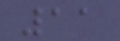11
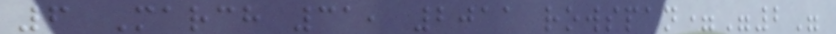6 March 31, 2011 rowspan="2"
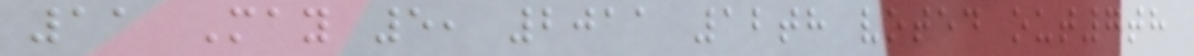11 May 5, 2011 12th voted out7th
